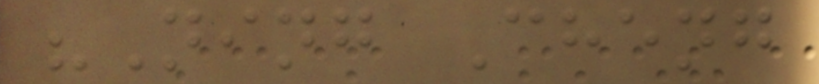"Ning Cheng
